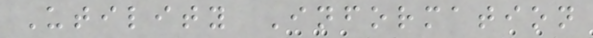Utility Information
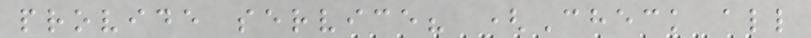provide service? (Check all
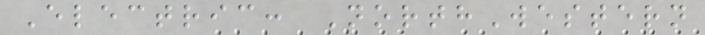Electric: NorthWestern
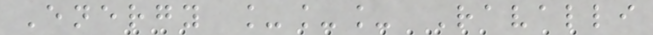Energy ___ Ravalli
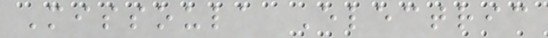Missoula Electric
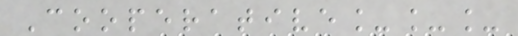Cooperative___
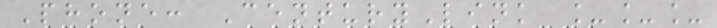Phone: CenturyLink ___
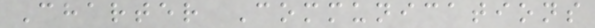Charter Communications
